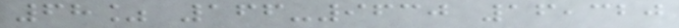68% 166-9630 16,320
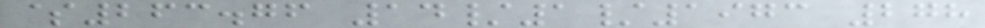$263.76 14/1/1973 278
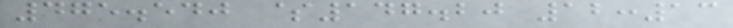475.540 $147.20 12:13
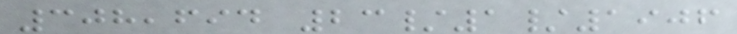308,694 23/1/1906
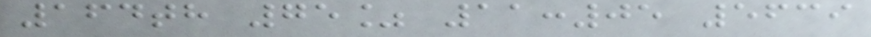164th 75% 11:05 5639
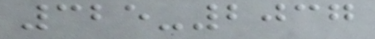325-2037
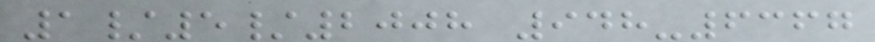1/5/2008 948-6367
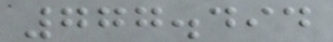777.494
